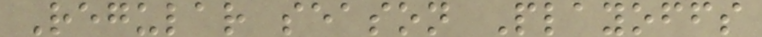Regular season Playoffs
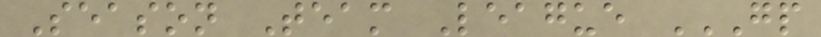Season Team League GP
